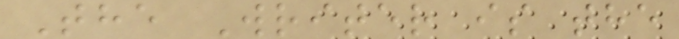The Writer is the
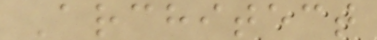Architect
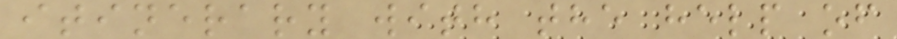itinerary with the help of
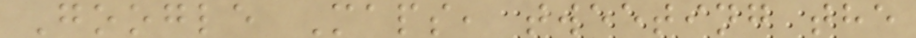Google Maps, tweeting the
